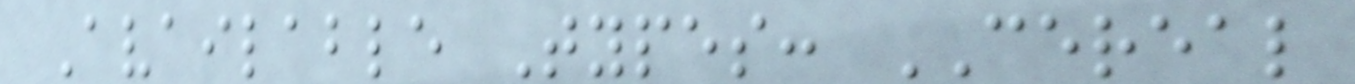Available Types: CEREAL
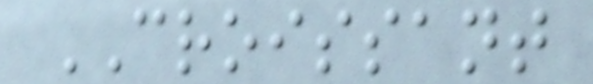CROISSANT
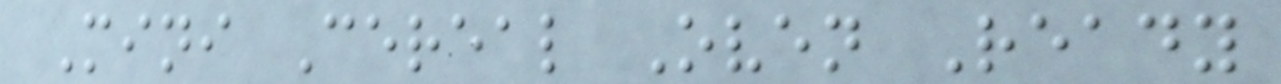Mini Cereal Oven Ready
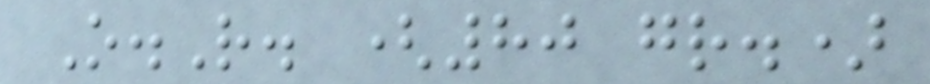O.R. (80 gr.)
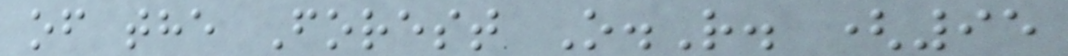of the Forest O.R. (95
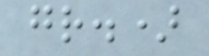gr.)
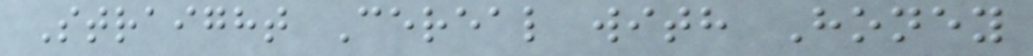Straight Cereal with Honey
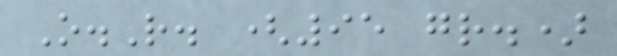O.R. (95 gr.)
